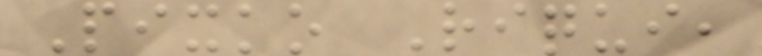Pixko Riqui,
